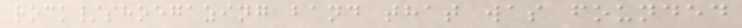rock/shoegazing band that was founded
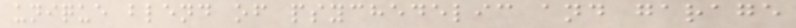unique blend of psychedelic and garage
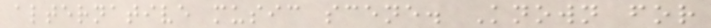alternative music scene. Known for
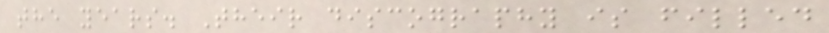the years. Their discography is filled
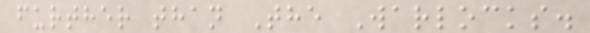further than The Warlocks.
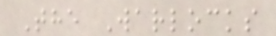The Warlocks
